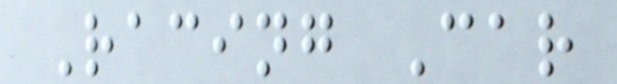Racing Car
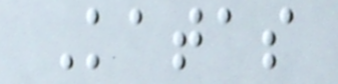Katas
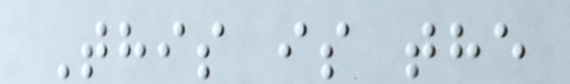This is the
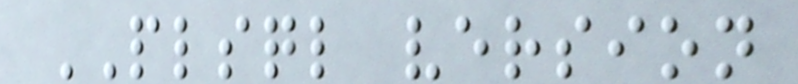PLSQL version
